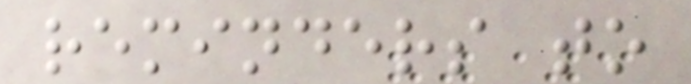reminders to
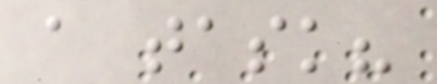a task?
